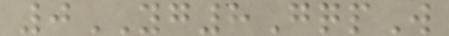0YG8GqpW
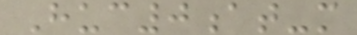Huc0at-m
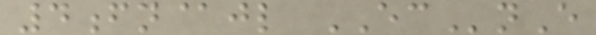4fn@jl ECnE
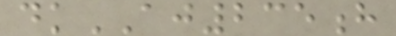dkAJ235h
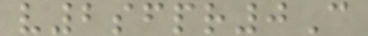v2sfpr0C
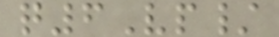q6Vp/
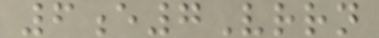6e7Vrrn
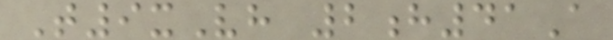T9xVh 2h41A
